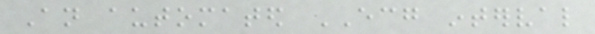An automated ECG interval
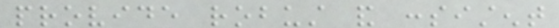provide robust and consistent
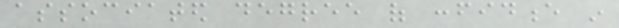associated degree of confidence in
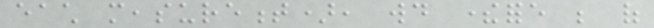each measurement), would therefore be of
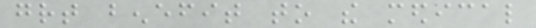great benefit to the medical
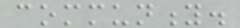community.
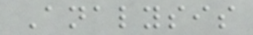Analysis
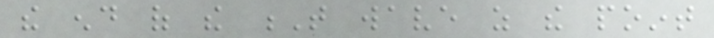the end of the T wave as the point
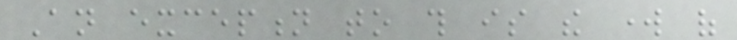An exception to this is the work of
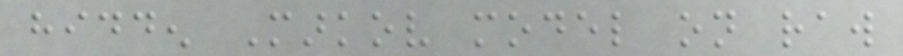hidden Markov model on raw
